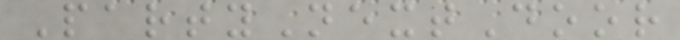PartyNextDoor
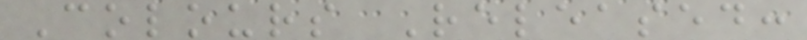Colours Released:
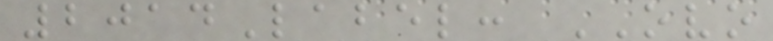2014Label: OVO
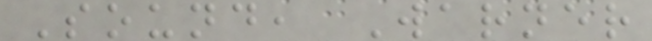Sound, Warner
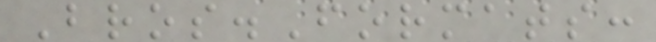Bros.Formats:
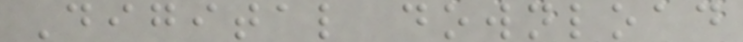Digital download
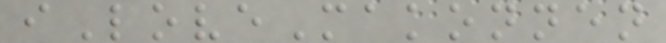iLoveMakonnen
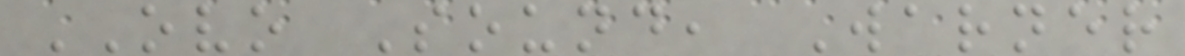OVO Sound, Warner
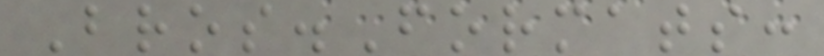Bros.Formats:
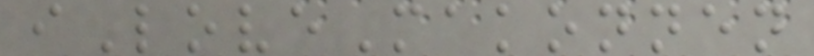iLoveMakonnen
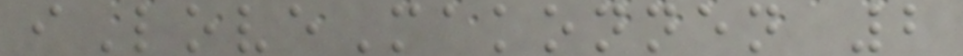iLoveMakonnen 2
